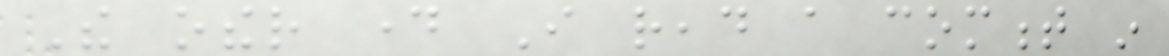The other day I read a comment in
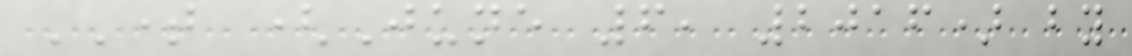TIME (June 6, 2016) by
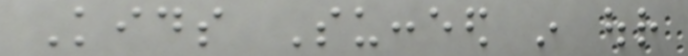Kids Succeed in our
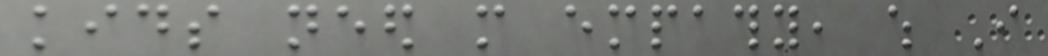kids need more empathy, which I
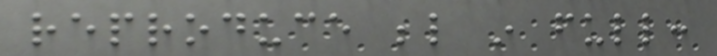reproduce below in full:
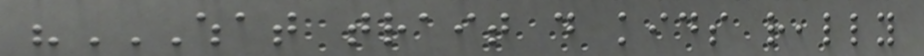"WHAT TRAIT DO KIDS REALLY
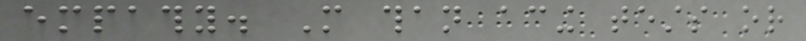empathy. More than acing tests or
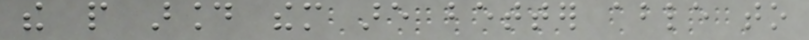the people around them are better able to
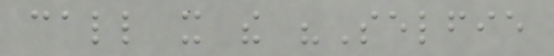call it the "Selfie
